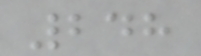248
